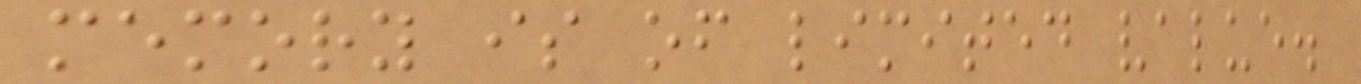memory is of limited value.
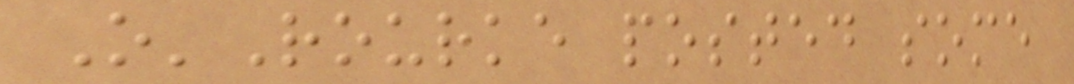O'Rourke posted some
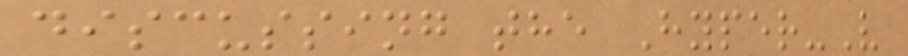discussing the Hyper-V
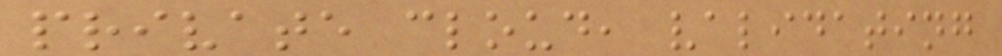private cloud, validating
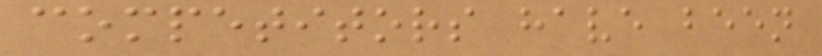competitors have been
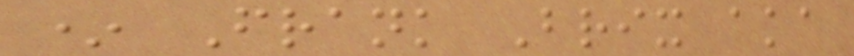* Frank Brix aka
